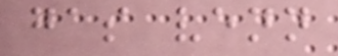gas venn
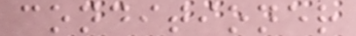conditioner
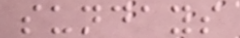sundays
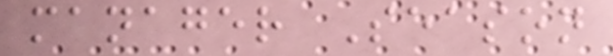manager Season
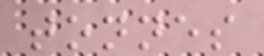tonnes
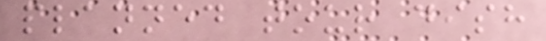planned tour dish
